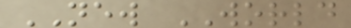NEW WORLD
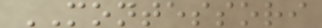MONTESSORI
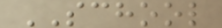SCHOOL
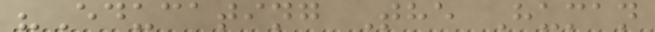"Educating The Human
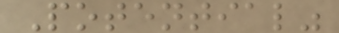Potential"
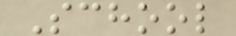School
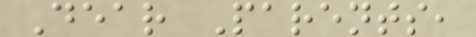Dear Parents,
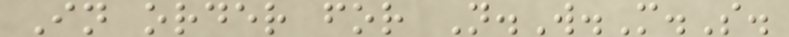In order for N.W.M.S.
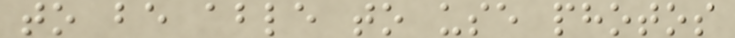to be able to use photos
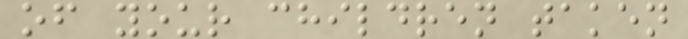of your children taken
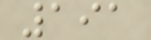191
